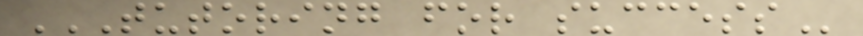TUTORING FOR SUCCESS
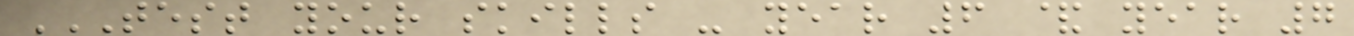TEST YOUR SKILLS - YEAR 6 & YEAR 7
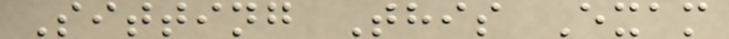Sitting This Exam
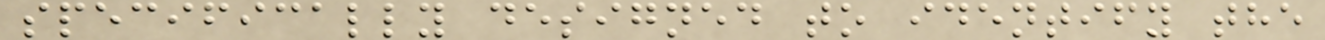specifically designed to identify the
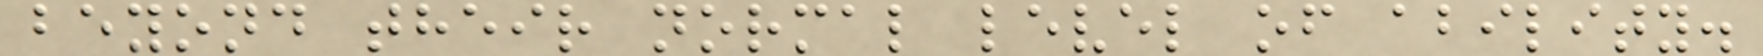beyond their normal level of ability.
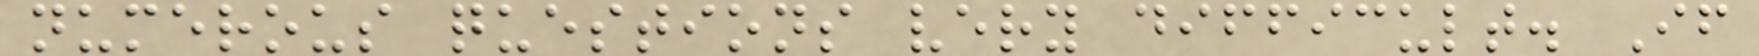numerous questions very difficult. If
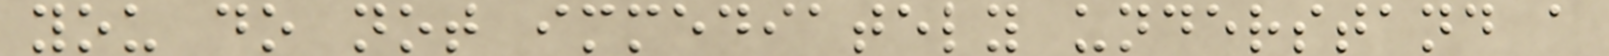you do not immediately understand a
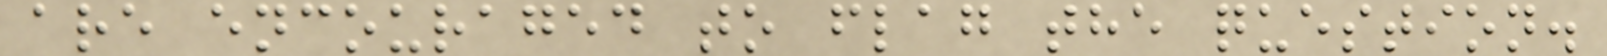are encouraged to flag the question.
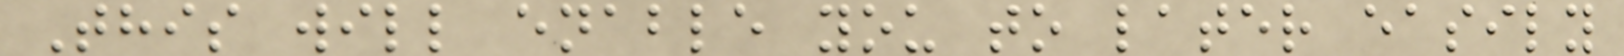This will enable you to later easily
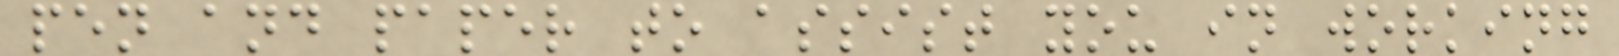pen and paper to assist you in working
